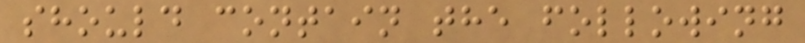should contain the following
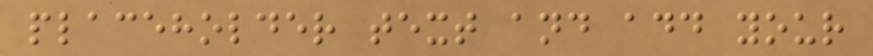placeholder text and add your
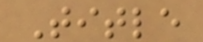Title
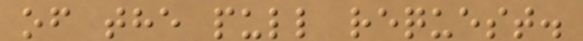of the pull request.
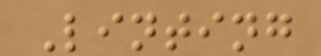Linting
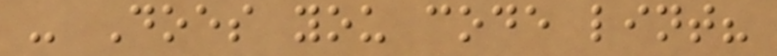- Does you code lint?
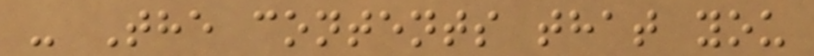- The contents that you
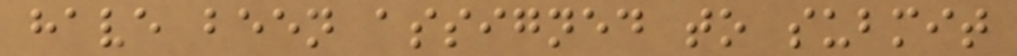have been assigned to submit
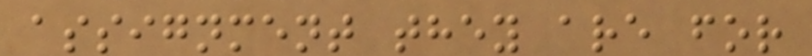assignment they are for
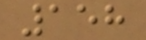158
